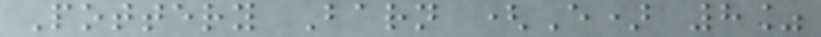Pottery Barn (E) 8%
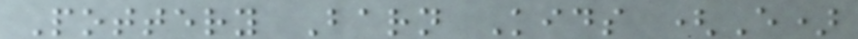Pottery Barn Kids (E)
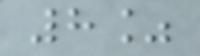8%
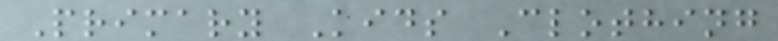Primary Kids Clothing
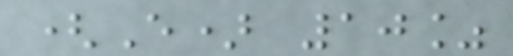(E) 10%
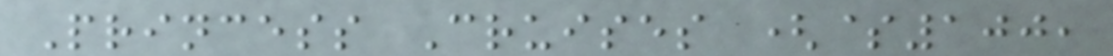Princess Cruises ($100,
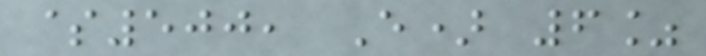$500, E) 6%
